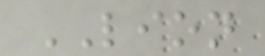LION
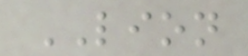LION
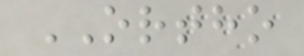ORTHO
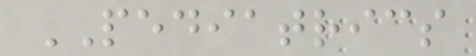PEDIATRICS
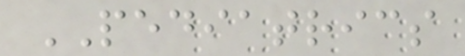PEDIATRICS
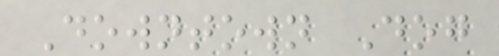Downtown Dog
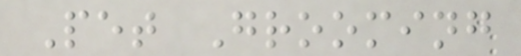Pet Grooming
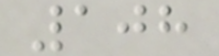108
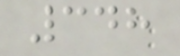348
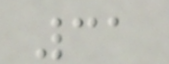31
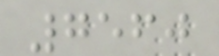7560
